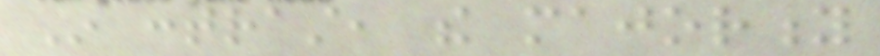In contrast, the majority
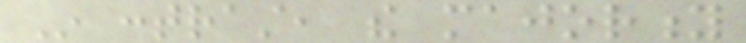In contrast, the majority
